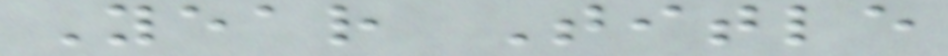Year Title
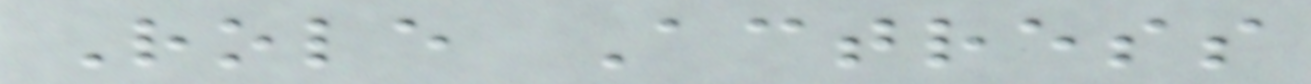Role Actress
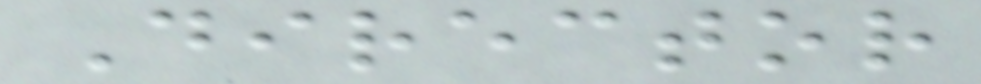Director
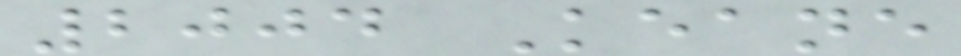2004 Keane
